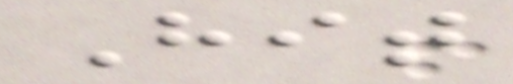Hit
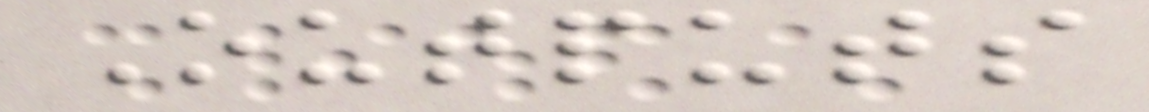Outputs
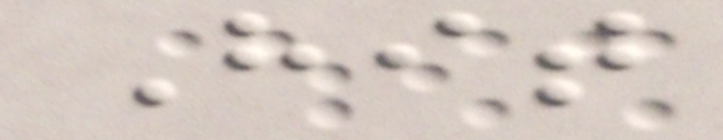Hit
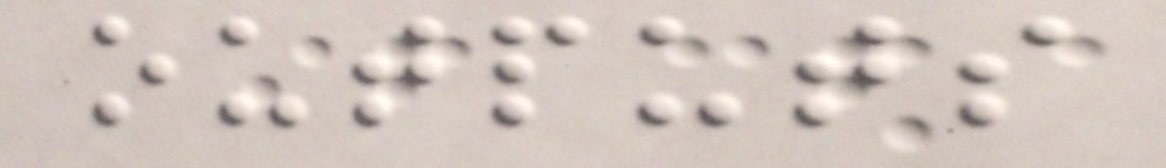outputs
